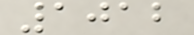1012
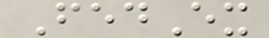FedEx
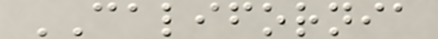CALIFORNIA
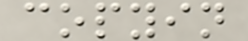copyin
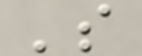's
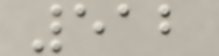512
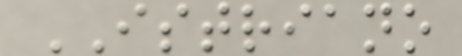ISTRIANO
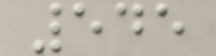545
